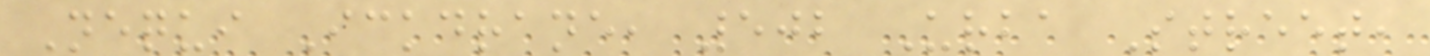Nequi Ickdrane, 502 Urba Street,
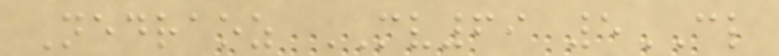Nedraoz MV69 5CL
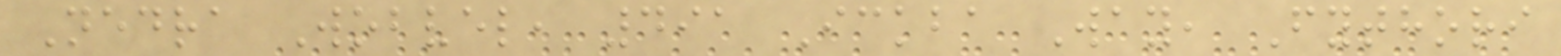Nedra Wobvel, 491 Ickba Way, Fythori
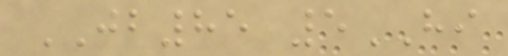JB85 5HI
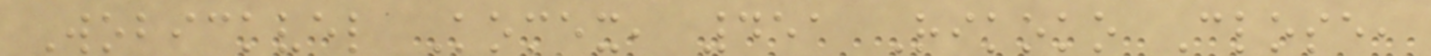Wobickvel Komex, 451 Rikoko Close,
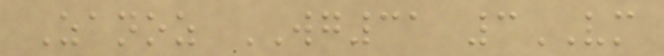Zanoz WG31 3VM
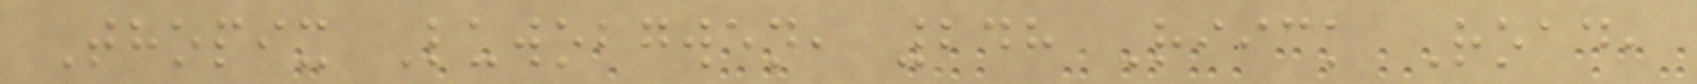Thopix Luwobgwen, 248 Riick Road,
